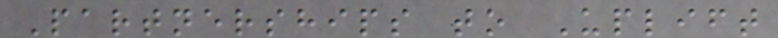Partnerships to Uplift
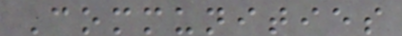Communities
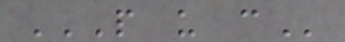P U C
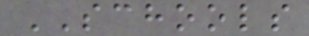SCHOOLS
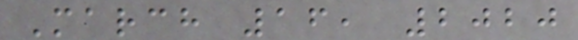March 16, 2020
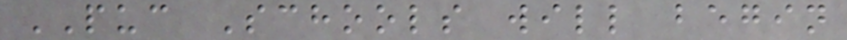PUC Schools will begin
